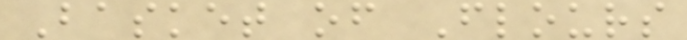Basket of Flours
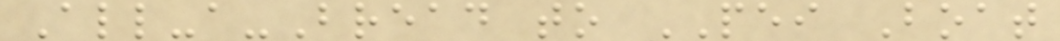All-a-Bread to PEI Boat
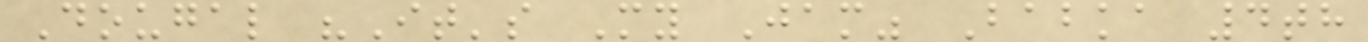Dougal "It's My Jam" Babka 4th
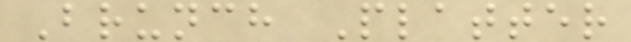Brunch Platter
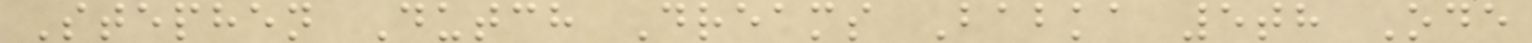Stephen Dutch Dreams Babka 5th Ode
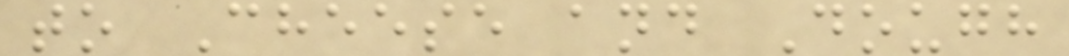to Cheese and Dough
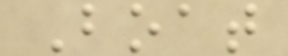Boat
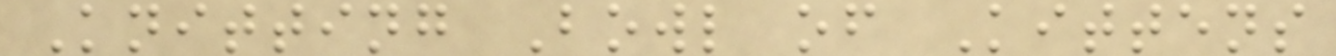Knitting Bowl of Kittens
